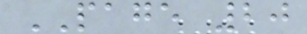PAGE 20
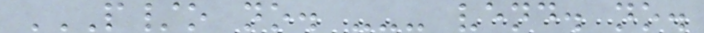P/O NO. --- VEND. NO.
